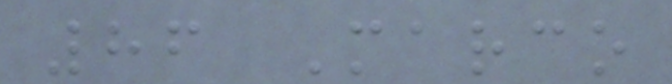86 Marco
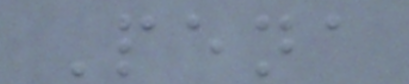Pena
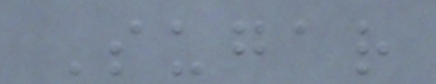Sugar
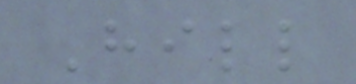Hill
